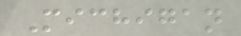Michigan
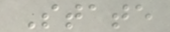State
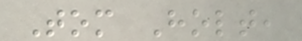Tom Holt,
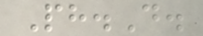Ph.D.
